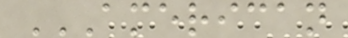AMERICAN
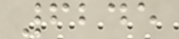6245
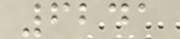6241
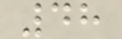48
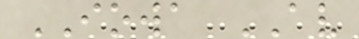IOWA AV
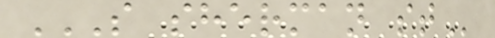S SHERMAN ST
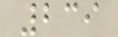239
